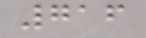716
